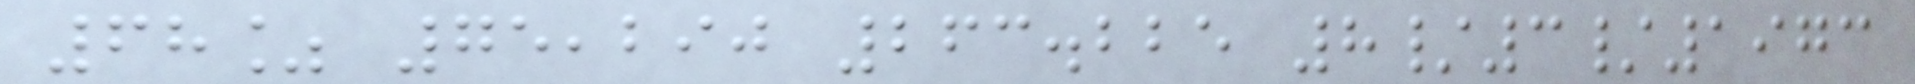68% 75,290 263.225 8/3/1973
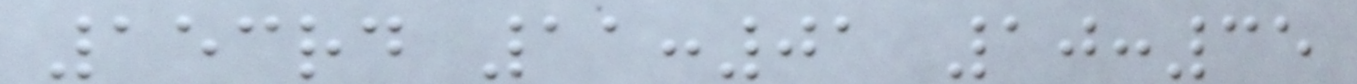153rd 11:01 10:35
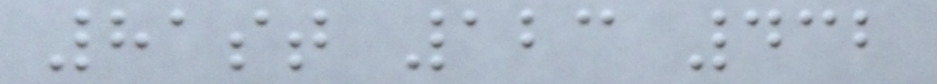81st 123 432
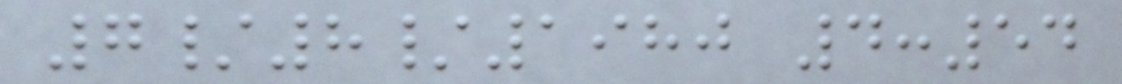7/8/1980 4:54
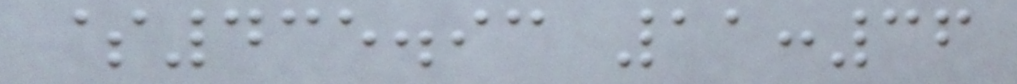$435.93 11:36
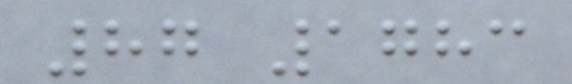87 1783
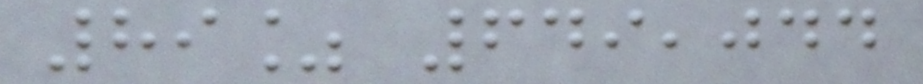89% 649,044
